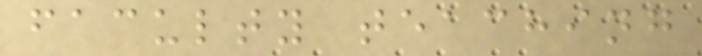faculty teaching
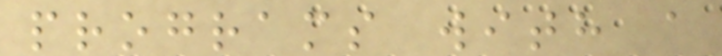programs with a
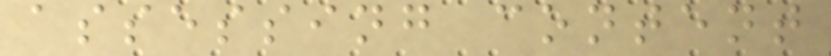assessing content
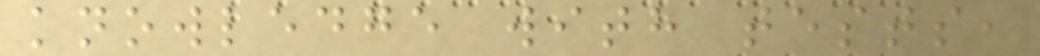knowledge with tests,
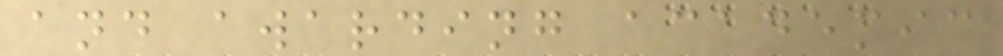and awarding academic
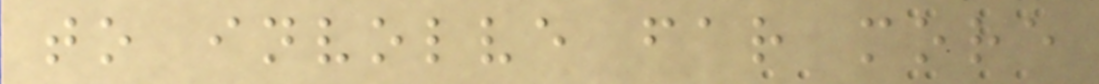to involve far more
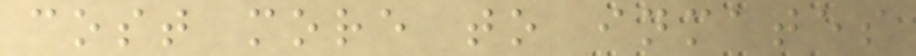cost more to inmates
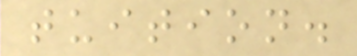tuition.
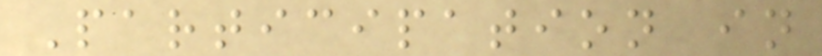Participation in
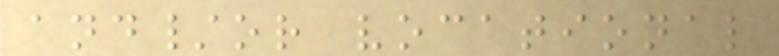and/or vocational
